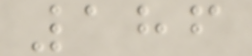186
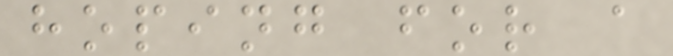hoping for a
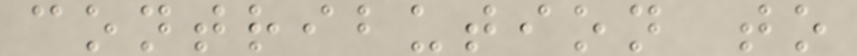contribution to
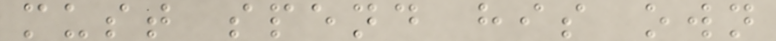must spend his own
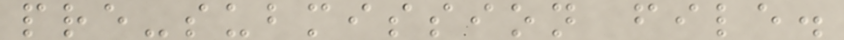pre-submission file.
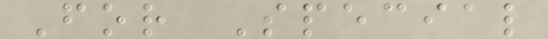For Special
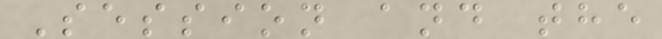Session and the
